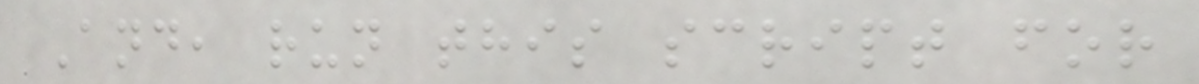And, run this script for
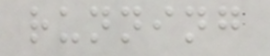running
